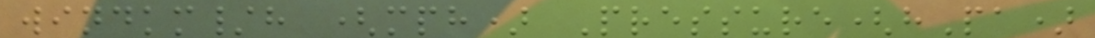windkm/h (mph) Pressure(hPa)
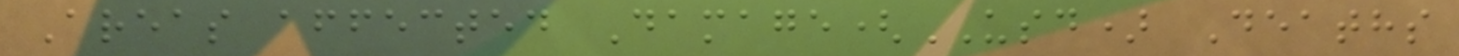Areas affected Damage(USD) Deaths
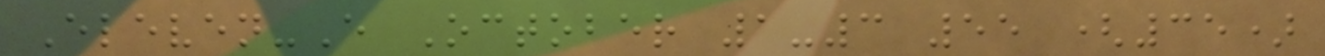Eleven-E October 1-3 55 (35)
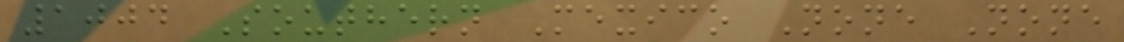1004 Southern Mexico None None
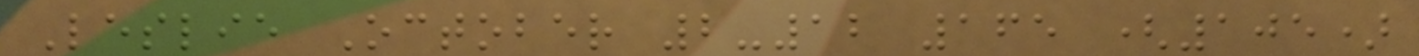Leslie October 2-12 165 (105)
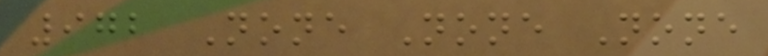972 None None None
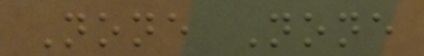None None
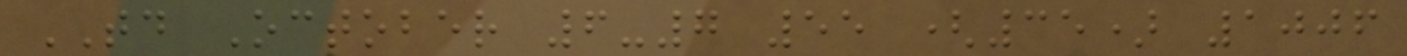TD October 6-7 55 (35) 1006
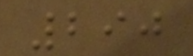290
